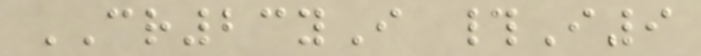CR23yI #I9
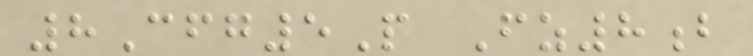8Cfg5P Fz8b
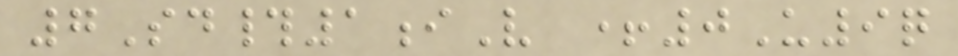7Sd#1iV +0U9q
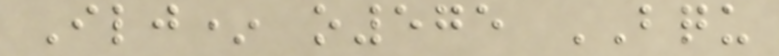Ilj* o575 BQU
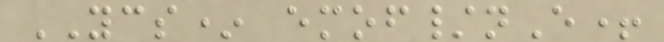YCS* emof/nE+
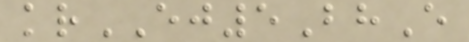krEJ5BhE
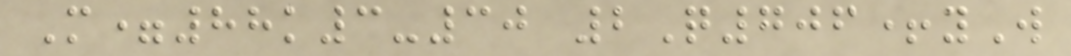M=88k3-30 2Q706+yW
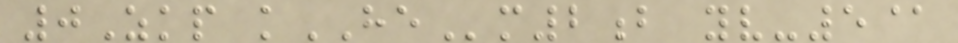0Zkp kHEm2b yv-5@
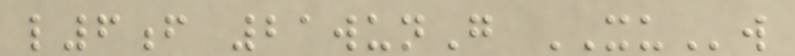l6f 21wunG XUw
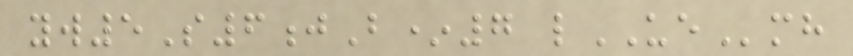yw5S6jB*7 lUEmh
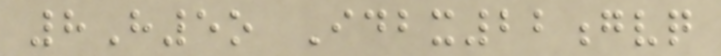8H5o Idbx22gvq
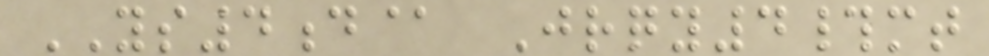YS4d@ Jrqy4#mt
